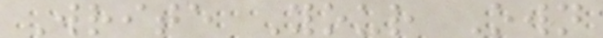Write Your Own
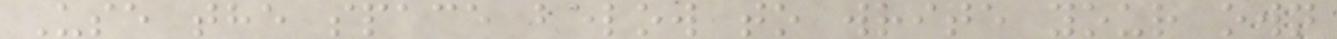Use the space below to write your own
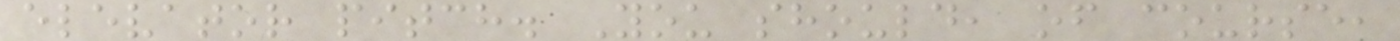elevator pitch. You should, of course,
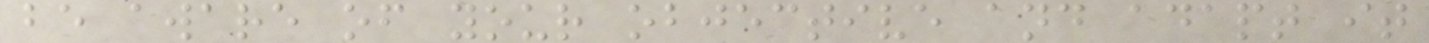be aware of your objective and adapt it
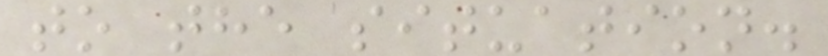to the situation.
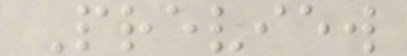Preview
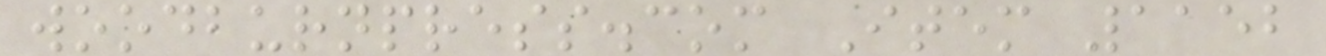woodburnpress.com Item 1152
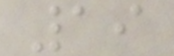19
